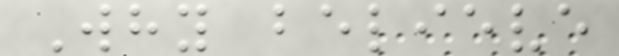Why believe
